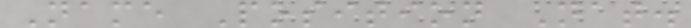Name Position Nat.
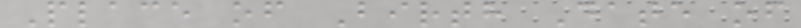Place of Birth Date of
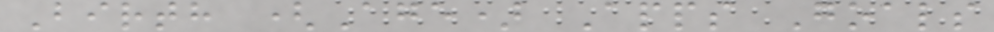Birth (Age) Apps Goals
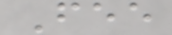Fee
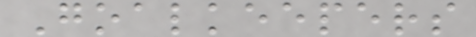Goalkeepers
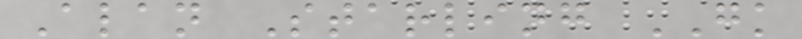Alan Starling GK
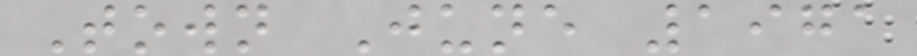Town June 1971
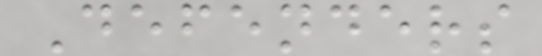Defenders
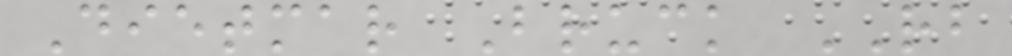Dietmar Bruck RB
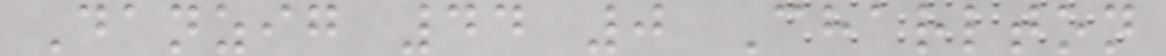Danzig 44 0 Charlton
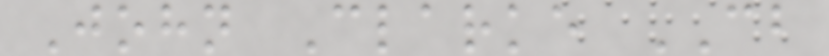John Clarke CB
